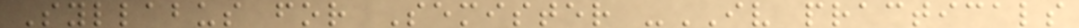Syllabus for Semister -IV practicals
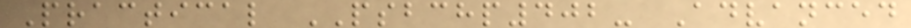Practical PSBCHP402- Advanced
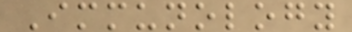Immunology
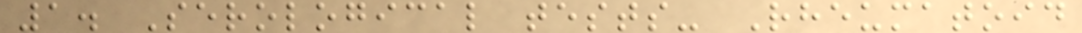1. Serological tests- Rheumatoid
